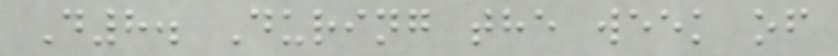D8. During the week of
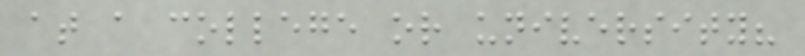at a college or university?
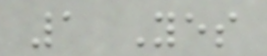1 Yes
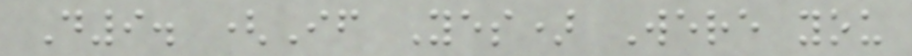D9. (If Yes) Were you
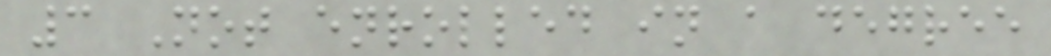3 Not enrolled in a degree
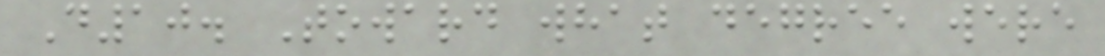D10. Toward what degree were
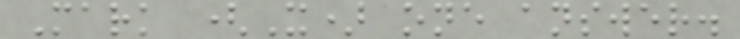Mark (X) one answer.
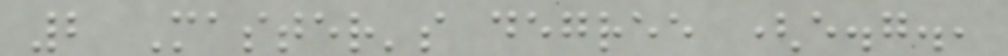2 Master's degree (e.g.,
